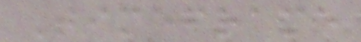Timeframe
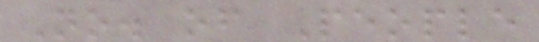No. of People
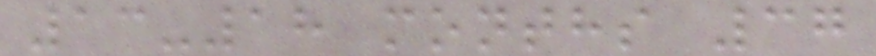13-18 months 37
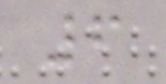6
